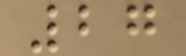27
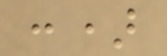:)
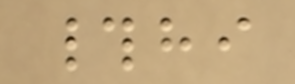#hi
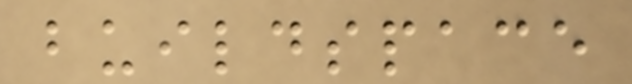buildspace
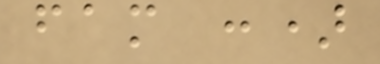fam :)
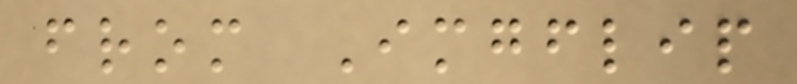from Imgflip
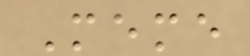Meme
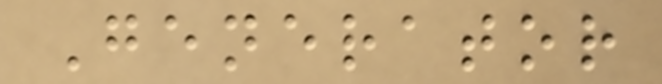Generator
